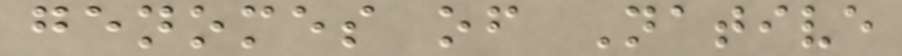genomes of Native
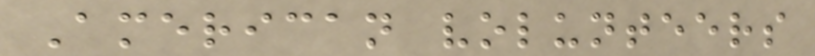American volunteers
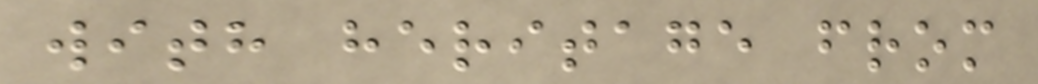with heritage from
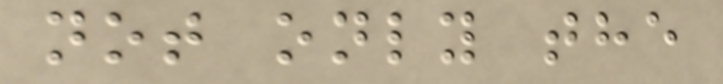not only the
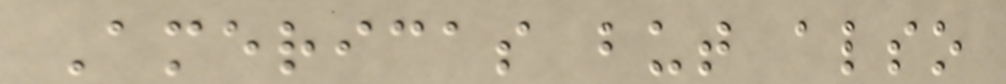Americas but also
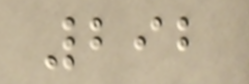292
